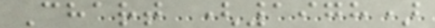Chart (1978)
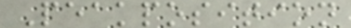Peakposition
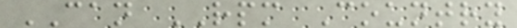CAN RPM Country
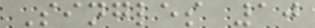Singles 10
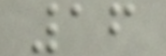16
